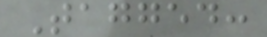Tagged:
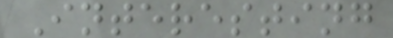Interesting
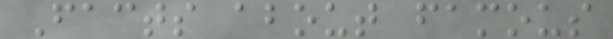Facts about famous
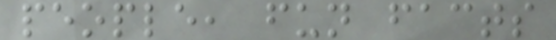people, fun facts
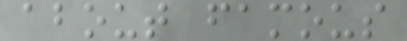about famous
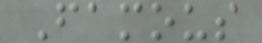Famous
